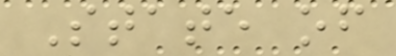State of
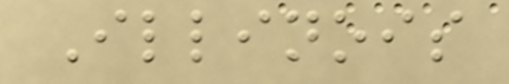Illinois
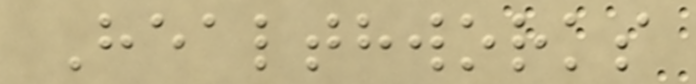Healthworks
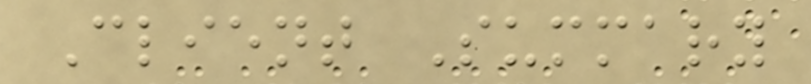Client Summary
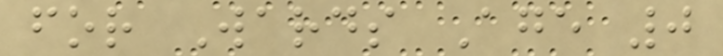for Wards Age 0
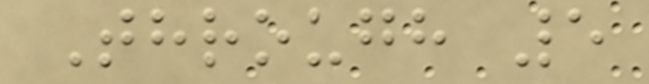Through 5
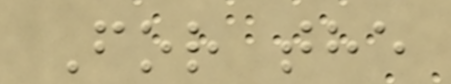For the
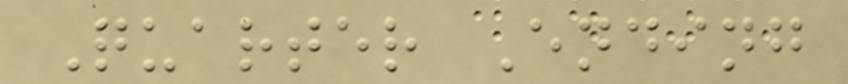Quarter Ending
